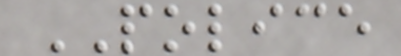POLICE
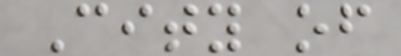City of
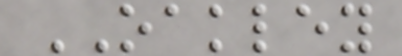OAKLEY
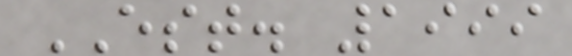EST. 1999
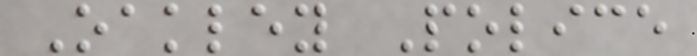Oakley Police
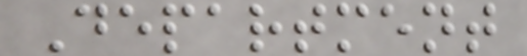Department
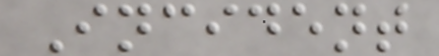Incident
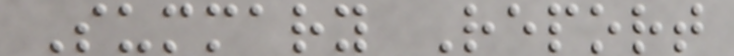Summary Report
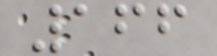166
